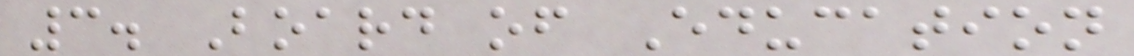3. Board of Education
